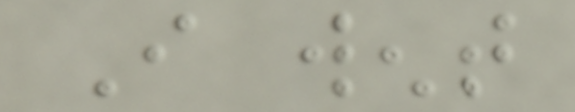I went
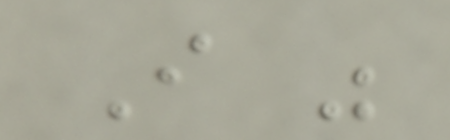I was
